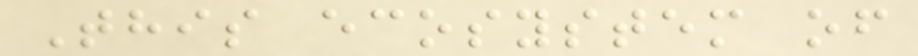This ecosystem of
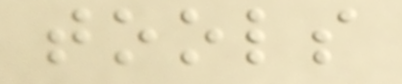tools
